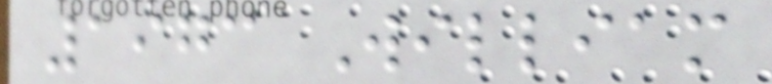1973 William
